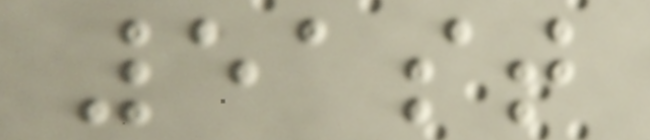51st
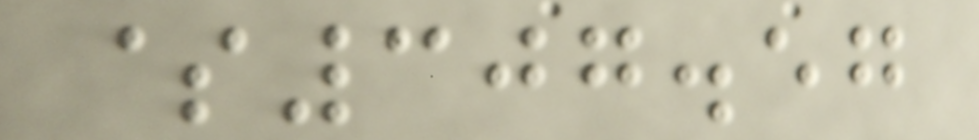$307.57
